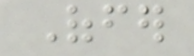Offer
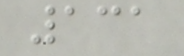131
